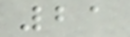21
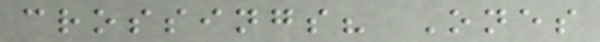crossings? Ones
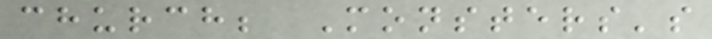church; Monsters's
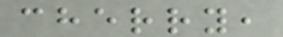cherry,
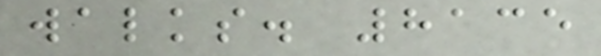walks. 8135
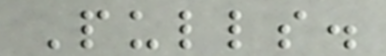Pulls.
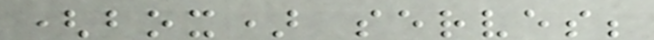(box) serves;
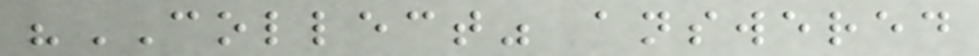"COLLECT" answered
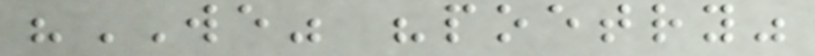"WE" "poetry"
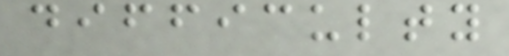difficulty
